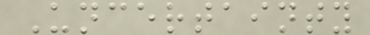Uncertainty
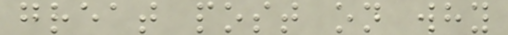great post on why
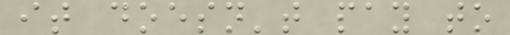it doesn't pay to
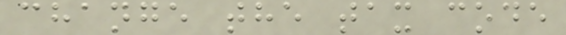change the tax code
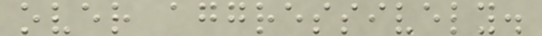over aggressively.
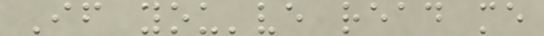If you've read me
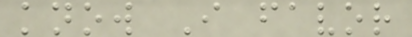know I favor
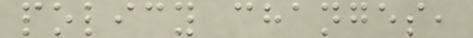policy changes,
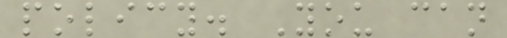policy. You can
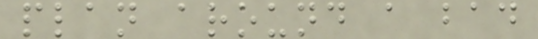plan around a bad
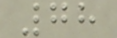78
